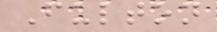Fulton
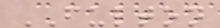FULTON
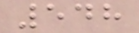548
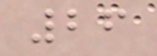26
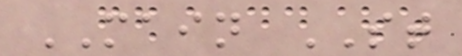MAIN ST
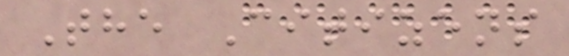The Citizens
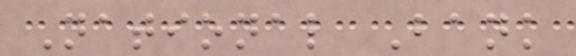National Bank
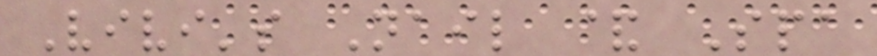Vivi's Nail & Spa
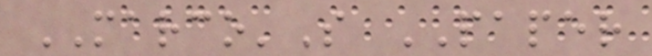MARCO'S PAPER
